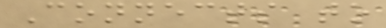Connects to
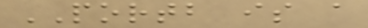PORTB is a
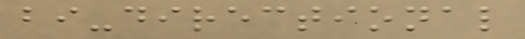bi-directional
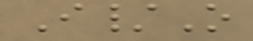I/O
